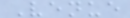Venue
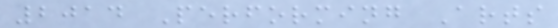2014 Performing Arts
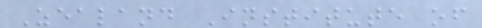Zealand Institute of
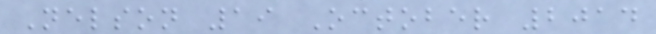Nelson 19 October 2014
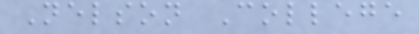Nelson College
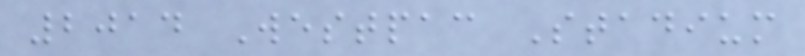2014 Westpac Stadium
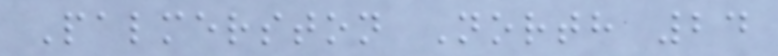Palmerston North 24
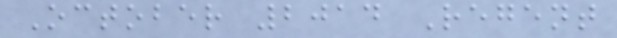October 2014 Regent
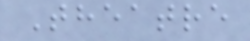Theatre
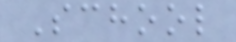School
